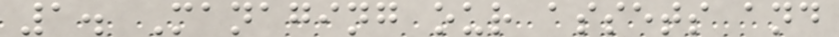1. Managing our assets and
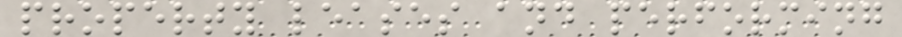property leases and performing
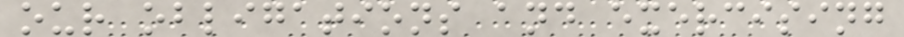our obligations and exercising
